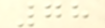78
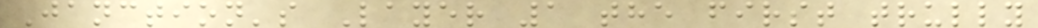Janction's Layer 1 the first trully
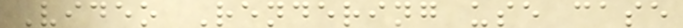Video Rendering use case
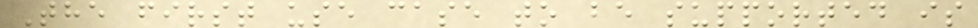The first use case to be supported is
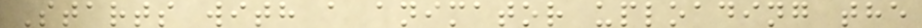Starts with a animator uploading the
